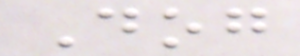Dog
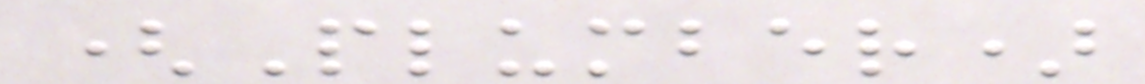(Plumber)
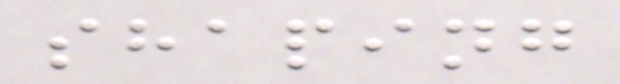shaping
